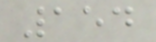154
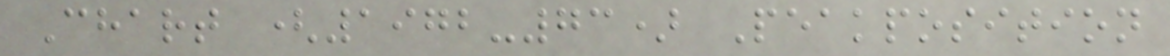Chart (1972-73) Peakposition
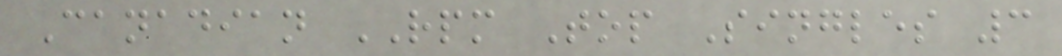Canadian RPM Top Singles 3
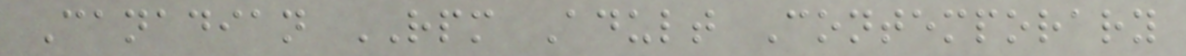Canadian RPM Adult Contemporary
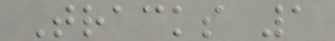Tracks 1
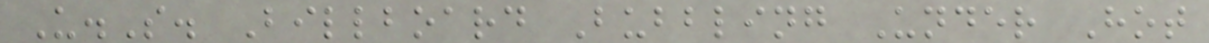U.S. Billboard Bubbling Under Hot
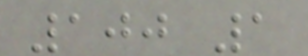100 1
